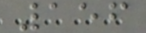156
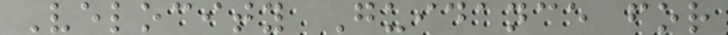Velocity Guidance for
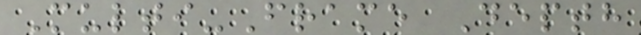Multi-Frame Depth
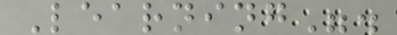Learning".
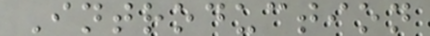Introduction
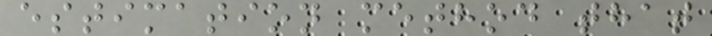estimation method that
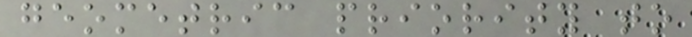geometric priority to
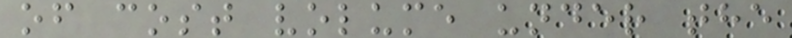of cost volume under the
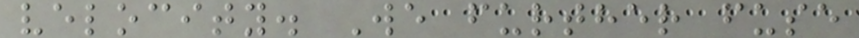velocity. We further fuse
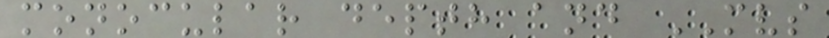monocular depth and MVS
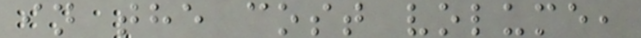in the cost volume,
